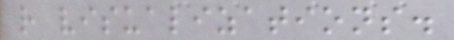r visualizations.
